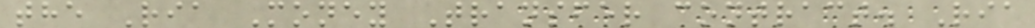the Ria Money Transfer contract. Ria
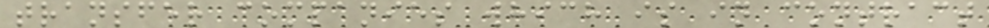transfer companies which is in contract
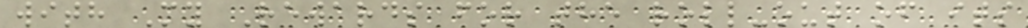with My Rewards for the roll-out of its
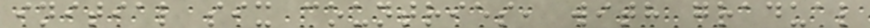initial six countries, with gradual
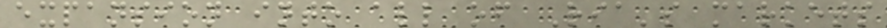expansion into all of Ria's markets
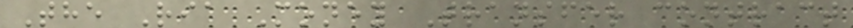The Ria Money Transfer contract
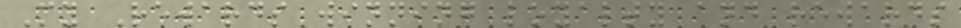My Rewards winning loyalty and rewards
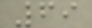69
